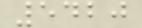5420
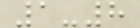1-8
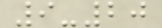9-20
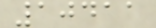10411
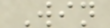Win
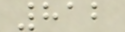812
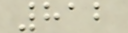812
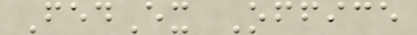FedEx Office
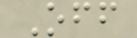Off
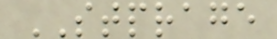STPRAGE
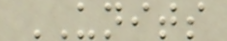UNITS
